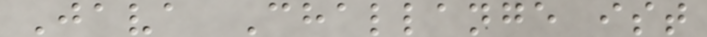Java Challange ist
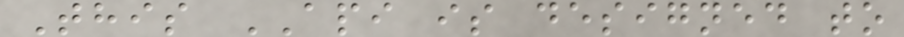This API is designed to
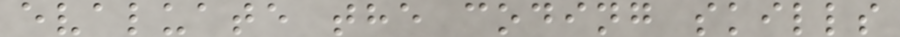evaluate the coding skills
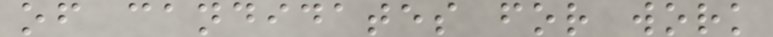of candidates for work
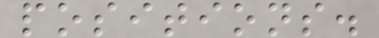positions.
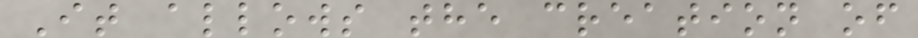It allows the creation of
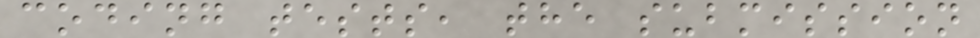coding tests, the submission
